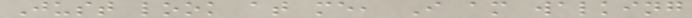Just look at me, I am walking
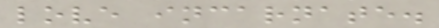love incarnate.
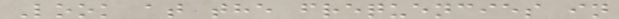Look at the frequencies in
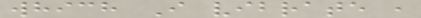which I vibrate ,
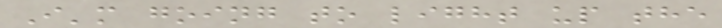I'm going to light up the
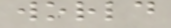world
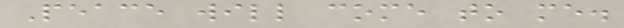Peace will come to me.
